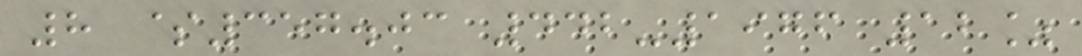8 $357.03 442-1976 12%
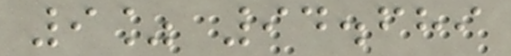9% 94.689
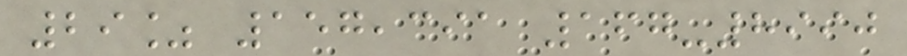29% 157,391 167-8990
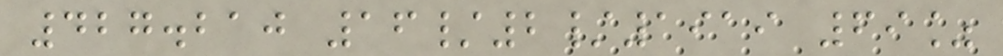427.210 16/2/1919 69%
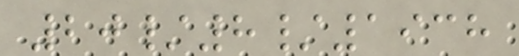20/8/1938
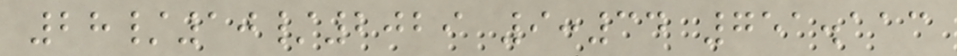28/10/2029 9:34 751.113
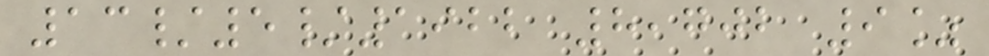13/5/1922 8,702 9%
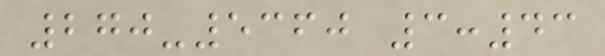270-5360 3:43
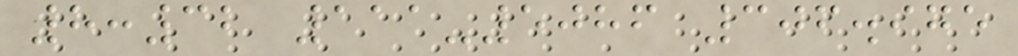8:32 111-5086 306.975
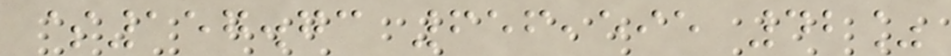$157.73 656,595 42%
